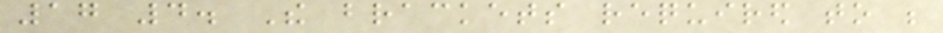17 4. The brackets required to be
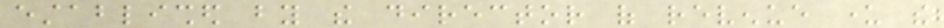established by the director of revenue under the
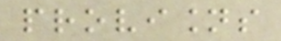provisions
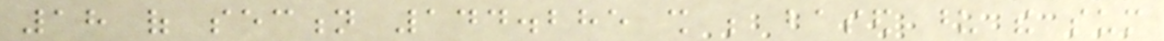18 of section 144.285 shall be based upon the sum
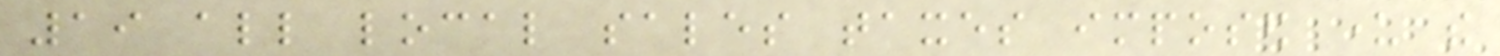19 all local sales taxes imposed under the
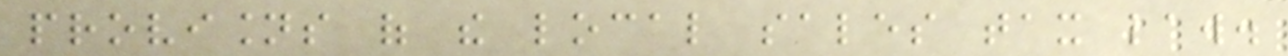provisions of the local sales tax law.
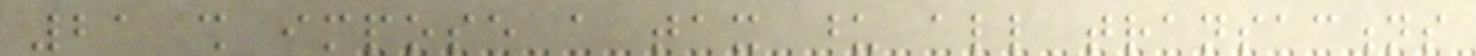21 shall impose a tax upon all transactions
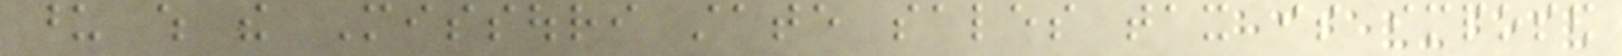upon which the Missouri state sales tax is imposed
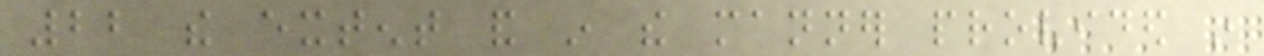22 the extent and in the manner provided in
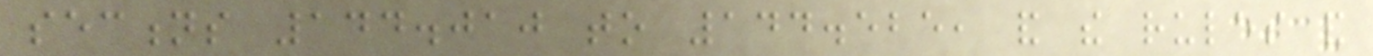sections 144.010 to 144.525, and the rules and
